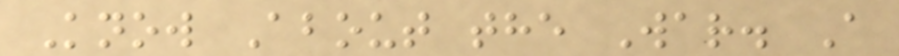Know About the War. A
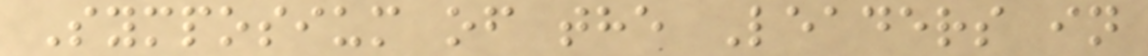Symposium of the Leaders in
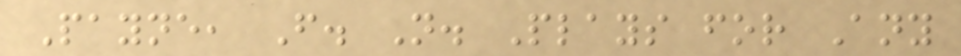Payne, F. N. Plays for Any
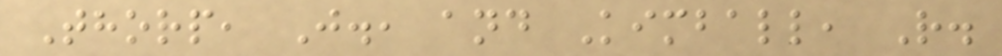Thorp, J., and Kimball, R.
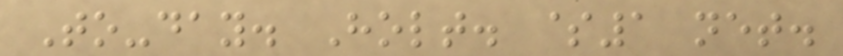To-day. Holt. $1 net.
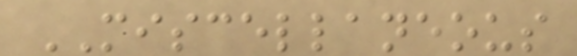MISCELLANEOUS
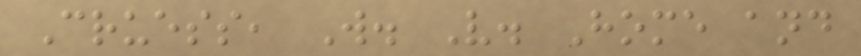Cruess, W. V. Home and
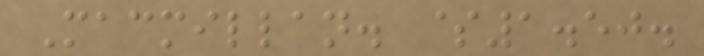Macmillan. $1.50.
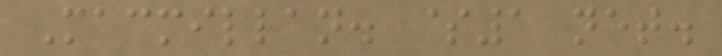Macmillan. $1 net.
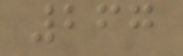267
